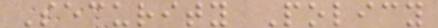Security Policy
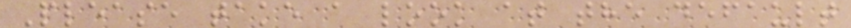Please take a look at the default
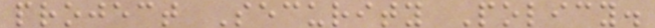project Security Policy.
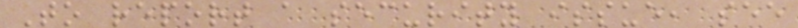To report a security issue, see
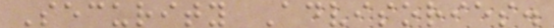Security Advisories.
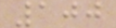100
